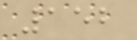152
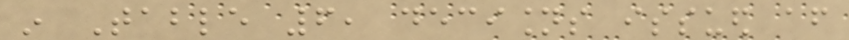in Table 6, decisions issued after
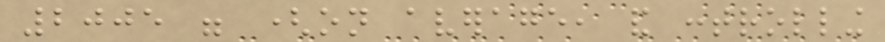2005 were (on average, and controlling
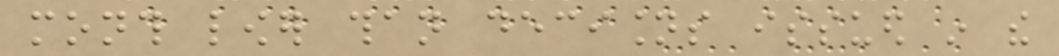month lower than decisions issued in the
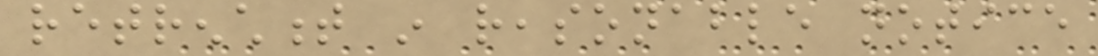retrenchment in reasonable notice
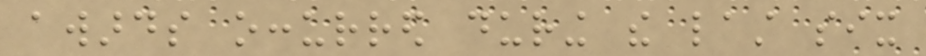awards occurred during the last six
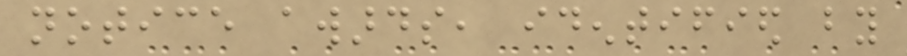notice awards, identified by
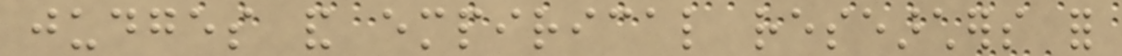judges and empirical researchers for
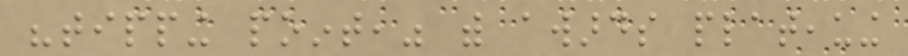"tipping point," with awards plateauing
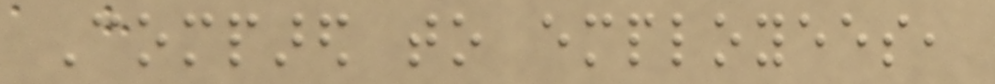Compared to employees,
